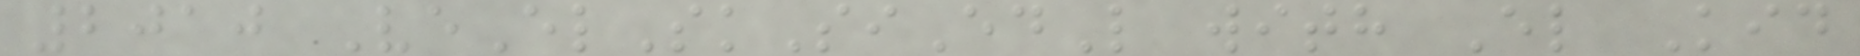2010 VeElSkSiEdL with El Kid
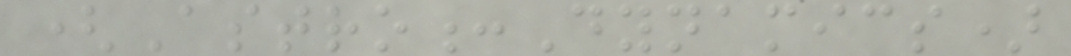(Astro:Dynamics)
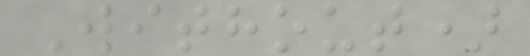Without)
